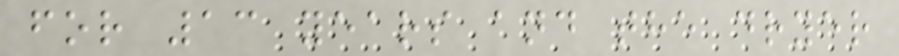for 13 years and the dryer
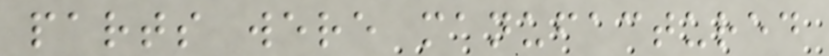parts were manufactured
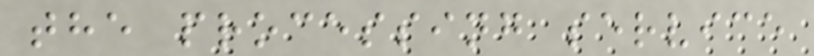the processing service
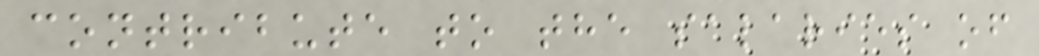contribute to the salaries of
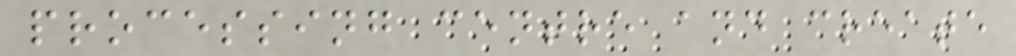processing centre and create
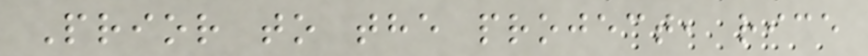Prior to the project, rice
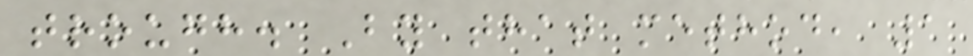trough. By that method, 1
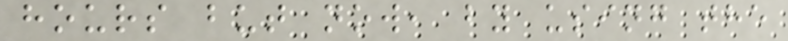hours but now, by using the
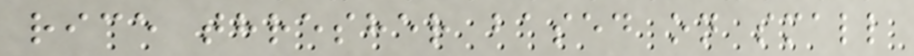rice thresher based on small
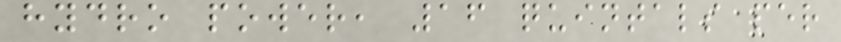hydro power, 16 quintals per
